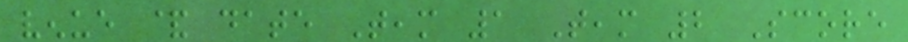venue & date Team 1 Team 2 Score
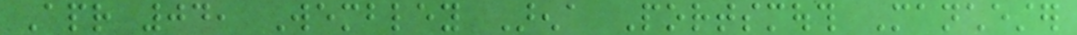Apr 04, Wembley Arena Portsmouth Manchester
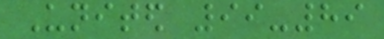United 99-89
